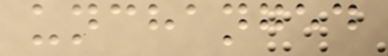unchanged
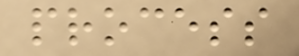process
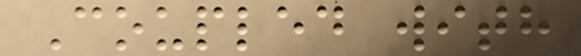Coupled with
